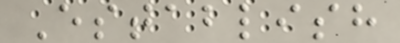Establish
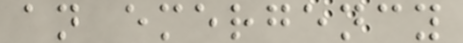an emergency
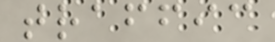traffic
